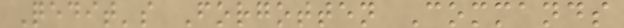Qedit's Forgotten Commands
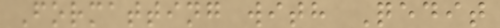Formatting with Qedit
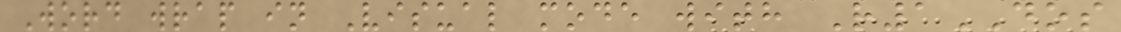Word wrap in Visual mode with R1DOS
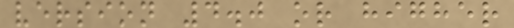version 4.0 or higher
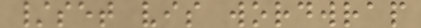/set vis wordwrap
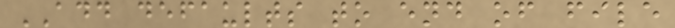ADD defaults to end of file
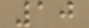10
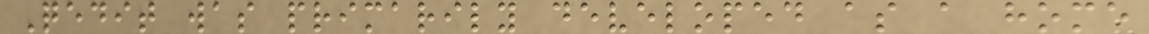Qedit was primarily developed as a home
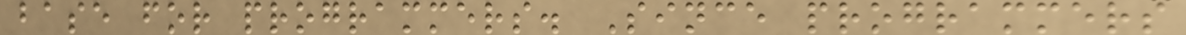base for programmers. Since programmers
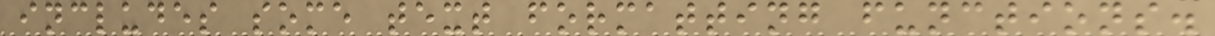includes some text formatting functions.
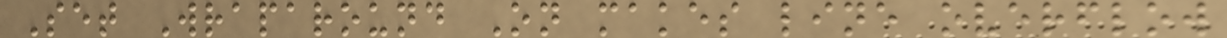Set Wraparound On makes line overflow
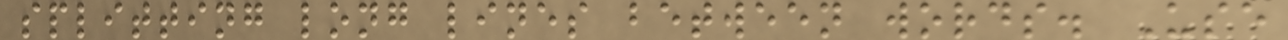splitting long lines between words. Use
